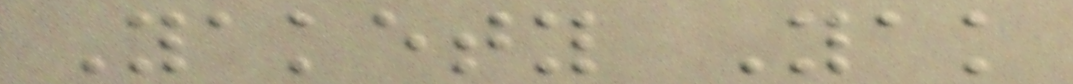Yakety Yak
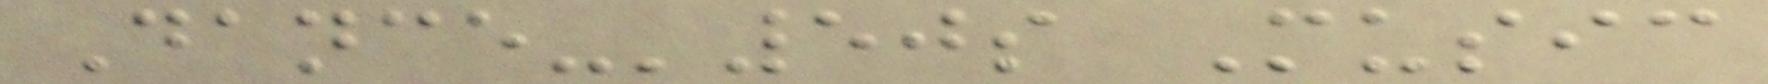Dance-'50s Music
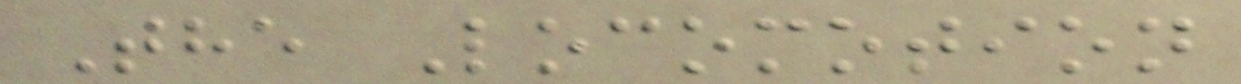The Locomotion
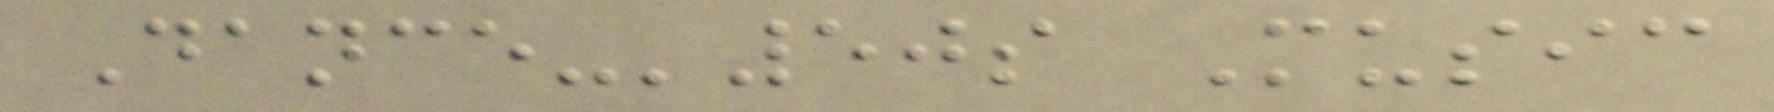Dance-'50s Music
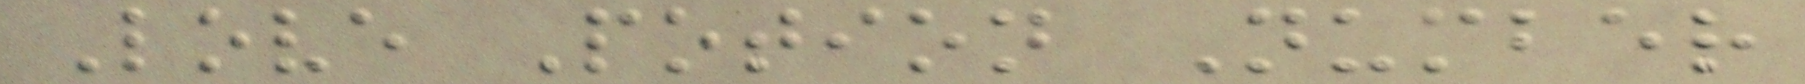Love Potion Number
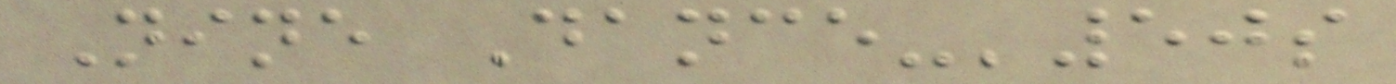Nine Dance-'50s
